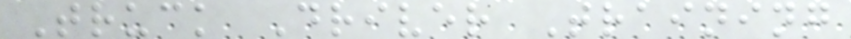Truck Driver Training
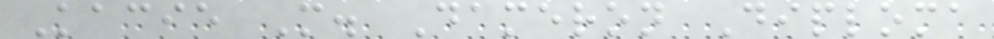Kacie M. Dameron Diploma
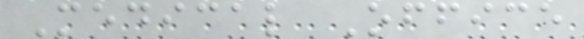Medical Office
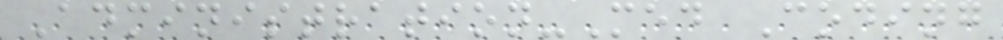Administration-Med Coding
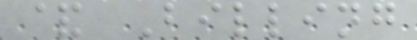& Billing
